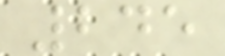245
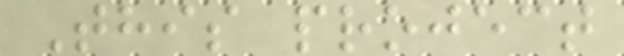This project
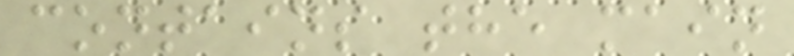contains the main
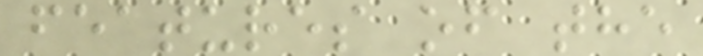features of the
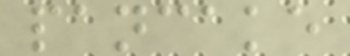pancake
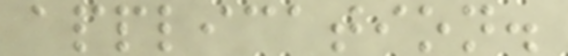application.
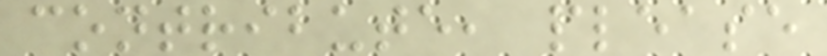contribute, please
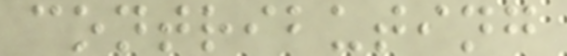contributing
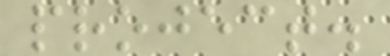project.
